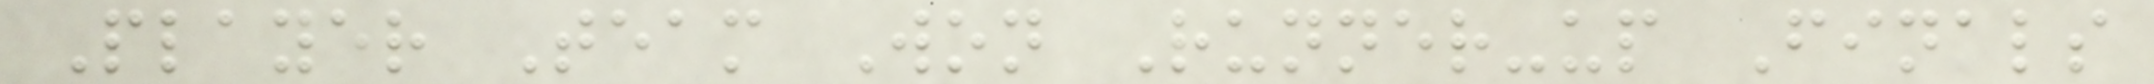Player Team Won Runner-up Finals
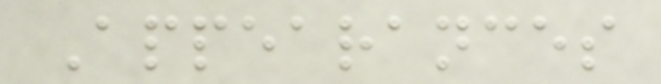Appearances
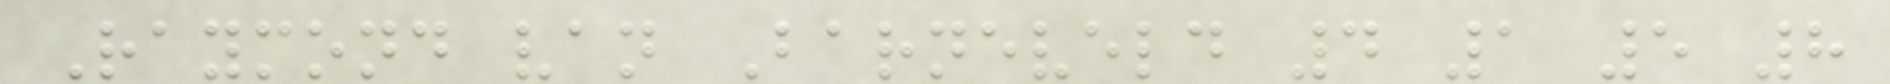Raymond van Barneveld 4 1 5 8
